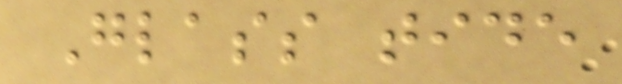Glass tide
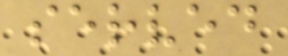served
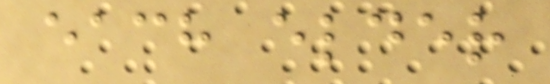each elder
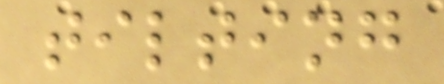tilting
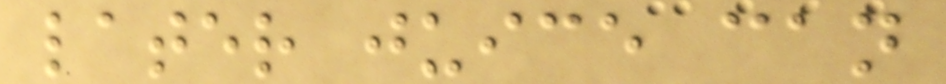later juice can
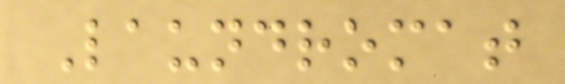Laundromat
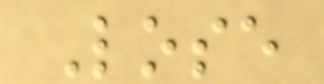Lose
